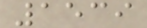1539
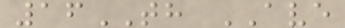16TH AVE
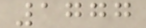1777
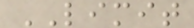LIMIT
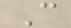C
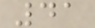41
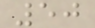50
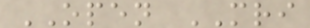OPEN MRI
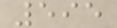595
